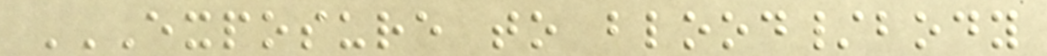EXPOSURE TO BLOOD/BODY
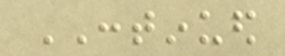CONTINUED
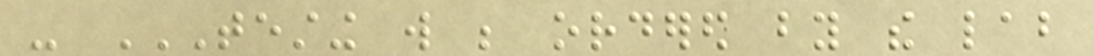- TESTING WILL BE ORDERED BY THE LAB
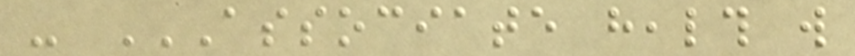- ASSOCIATE HEALTH WILL
